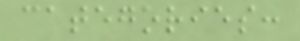categories:
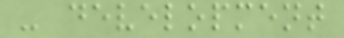- development
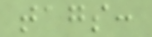tags:
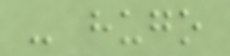- hugo
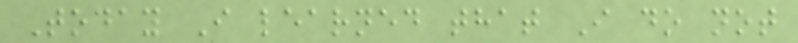Today I learned that I do not
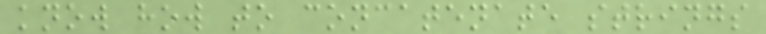know how to concatenate strings
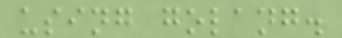using golang.
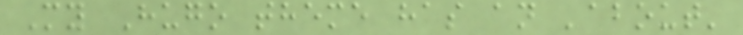My Hugo theme has an 'about'
